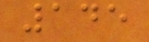145
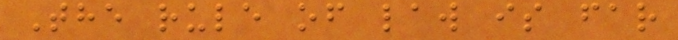The rule of law is far
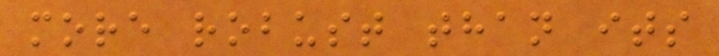more robust than its
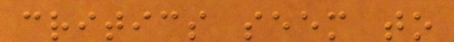critics seem to
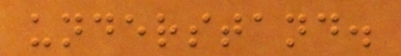understand.
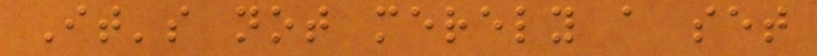It's not merely a set
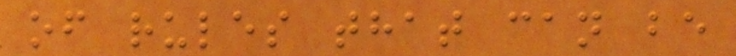of rules that can be
